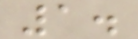1.
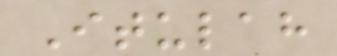Itulah
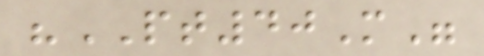"PT40M"
